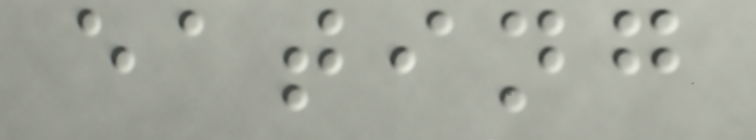eating
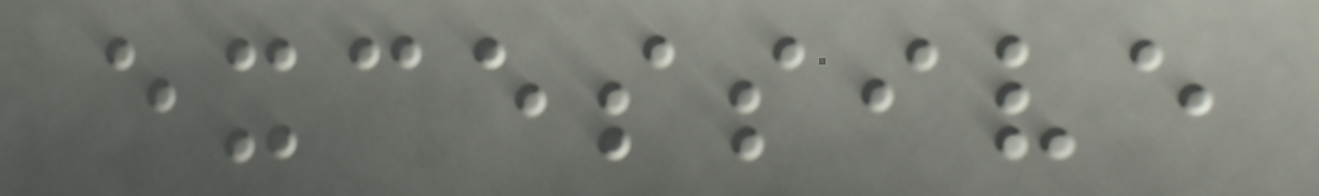excessive
